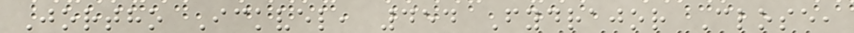Jortho Ickvel, 454 Fydrajor Close,
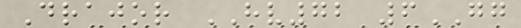Drajor HV72 6GG
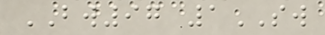BW97 1SW
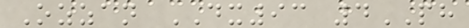Ozzan DX93 4PH
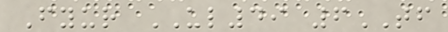Fyur UL49 6TF
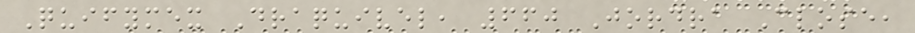Quifymex Draquivel, 660 Jordra Close,
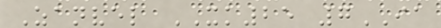Zanvel XK25 7IA
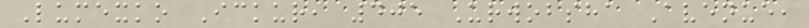Lumexko Ickur, 405 Urwobsha Avenue,
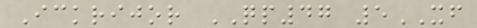Ickrijor QP47 5XF
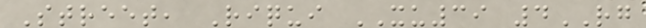Street, Riqui XU39 4RG
